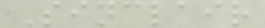Sinclair
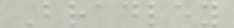Bradley
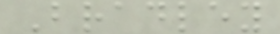Bradley
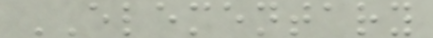ELEMENTARY
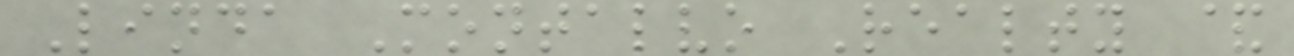Linda Montalvo Realty &
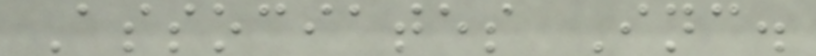Associates Inc.
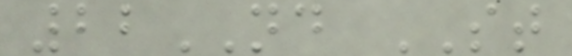22ND ST
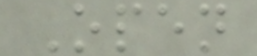Open
